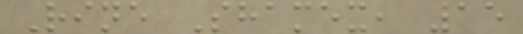Rine Shamex, 15
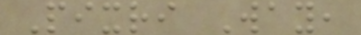Pixri Way,
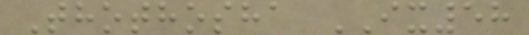Thothosha IX58
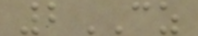2CZ
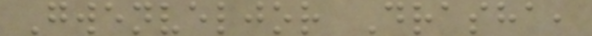Gwenveljor Drasha,
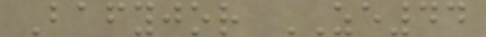Bafyjor ZE44
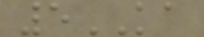5KA
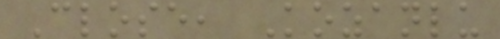Close, Kozanlu
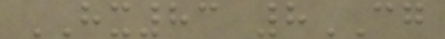HX83 8CG
